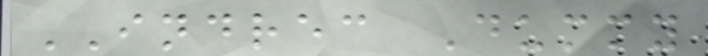INDREC Dummy
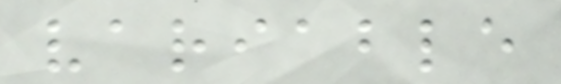variable
